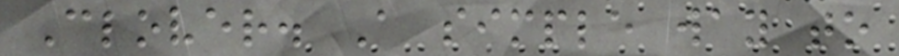Clover. A simple way to
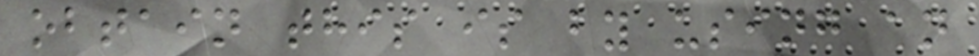obtain this is by using an
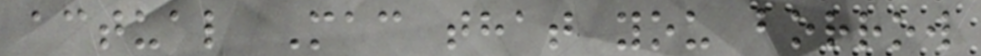actual Mac that you borrow
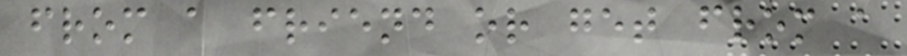from a friend or get from a
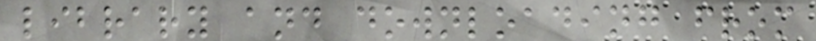library and downloading from
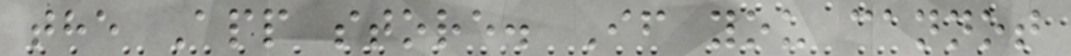the App store. If you cannot
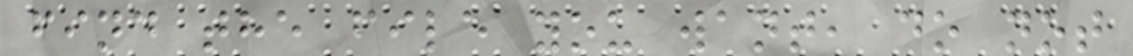find the file you want, do not
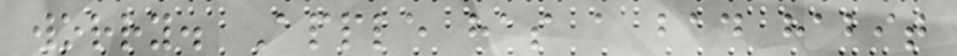worry. Apple has a bad habit
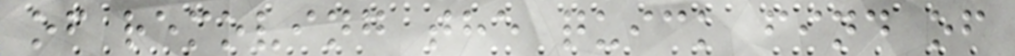of removing the quick find of
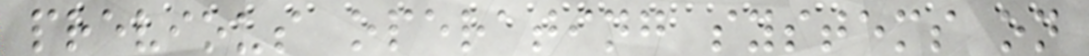previous operating systems on
